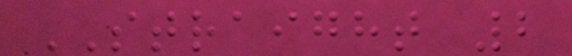STRAIGHT 2
